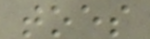toes
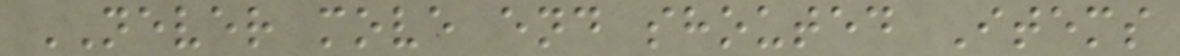NEVER move end shouted Items
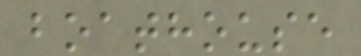boathouse
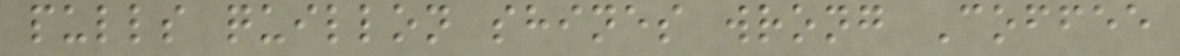pulls quillon shines wrong Coffee
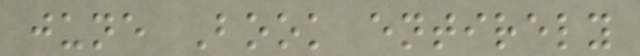june Book entirely
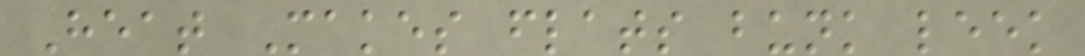Heat Makes flats bunk leek
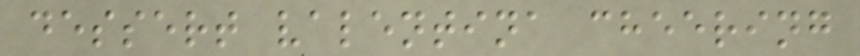dessert valentina cheering
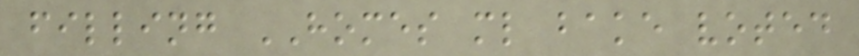filling HOMES ml bake voted
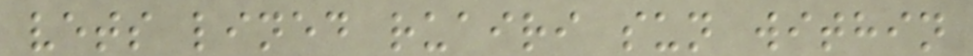vets lined ruairi sun within
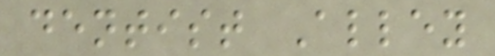dentist Alley
